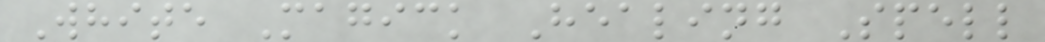White Magick Healing Spell
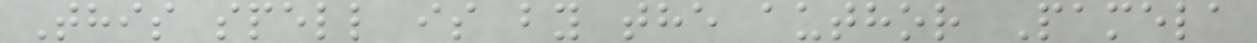This spell is by the author Pamela
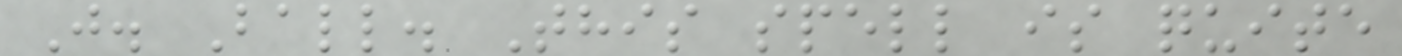J. Ball. This spell is quite
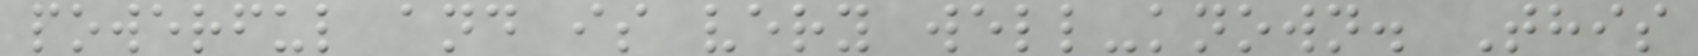powerful and is very well-known. This
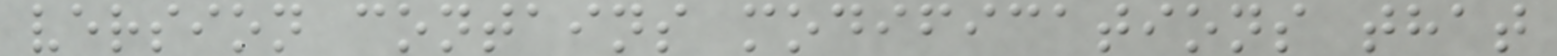version contains modifications that
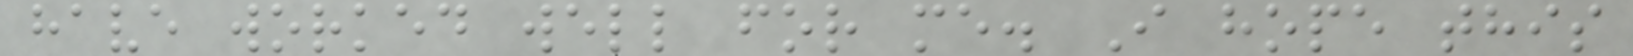have worked well for me. I hope this
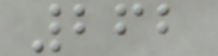262
